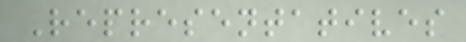Representatives
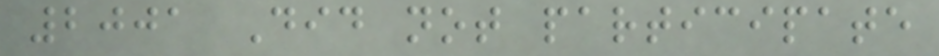2001 Did not participate
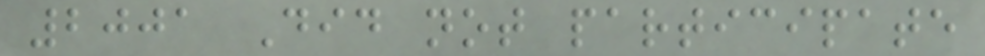2001 Did not participate
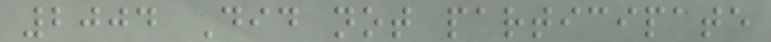2004 Did not participate
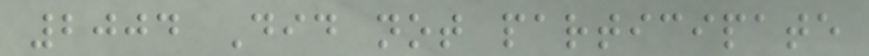2004 Did not participate
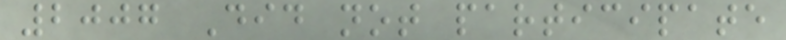2007 Did not participate
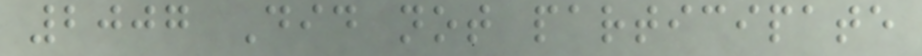2007 Did not participate
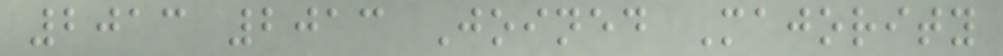2013 2013 Joined Majority
